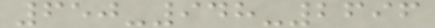650-948-2696
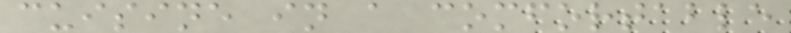cuisine in a comfortable
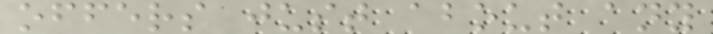offers just about any
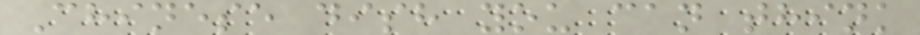Chinese dish you can think
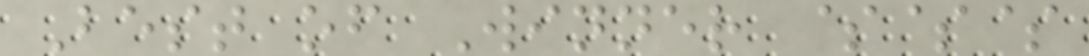Best of Winner $$$
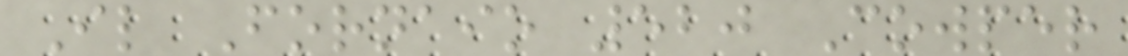Il Fornaio 520 Cowper
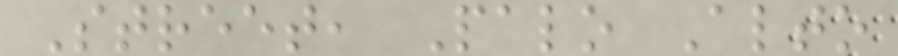Street, Palo Alto
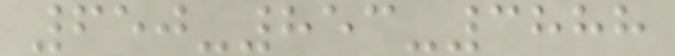650-853-3888
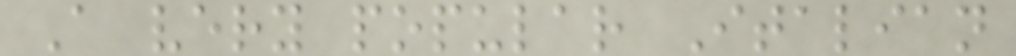A very popular Italian
